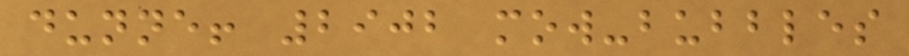dunne! 2902 mow-bubbles
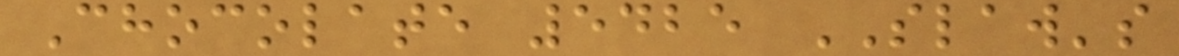Chocolate 5425 SLAW's
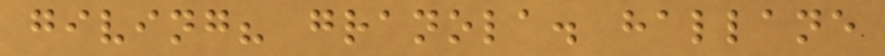giving? granola. hallane
